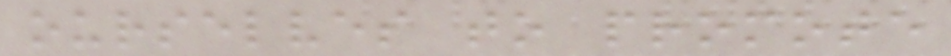ourselves to promote
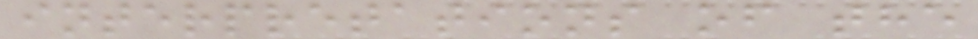interpretations of the
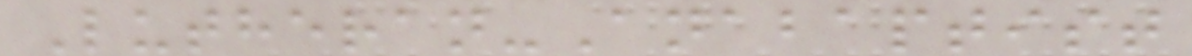Lutheran-Anabaptist
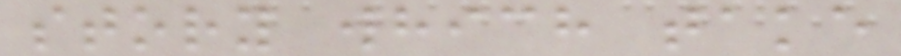story which take
